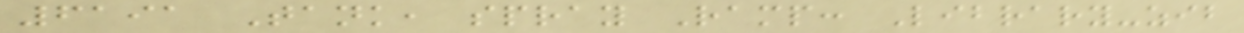6191 Tank, spray Ramp: Library-zib
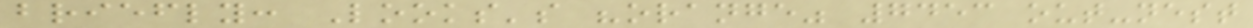briefly: Looks's "orange" 7453 out-nest
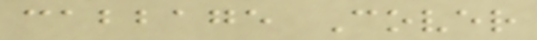cabbage Cover
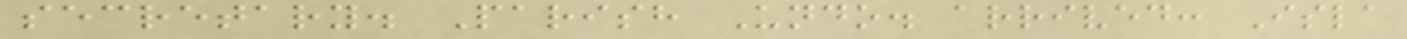secretary. Parish Undo. arrived: Isla
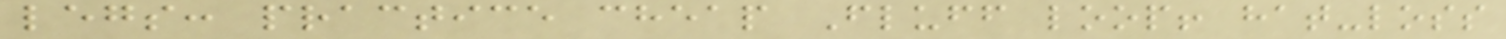legs: practice cheap Fluff loop! hat-loss
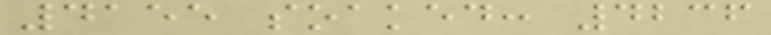4155 soaked: 4236
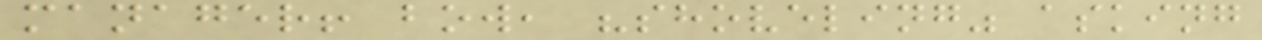manager! bow, "shoveling" asking
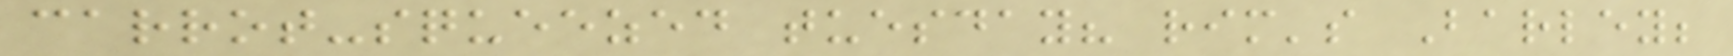carrot-squeezed tuesday? rim's Barley;
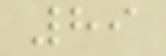89
